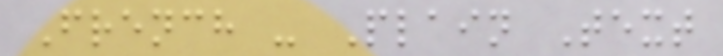French - Plain Text
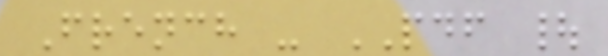French - PDF |
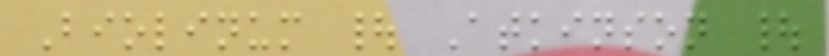Biolinum | Atkinson |
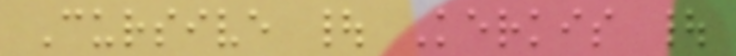Cursive | Kerkis |
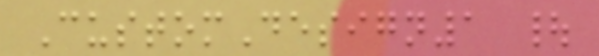CustomDesign1 |
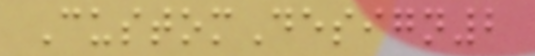CustomDesign2
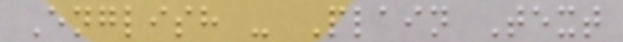English - Plain Text
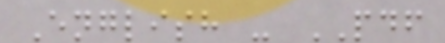English - PDF
